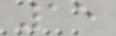15
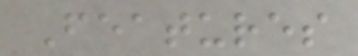Features
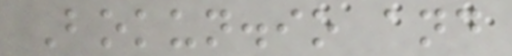Bokun.io and
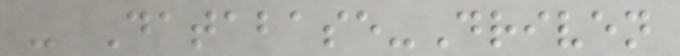- Database-Driven
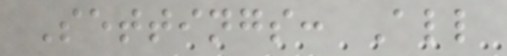Settings: All
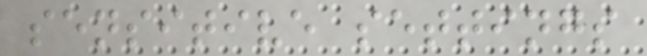sensitive settings
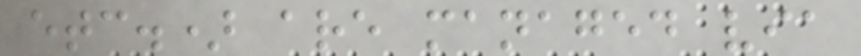etc.) are managed via
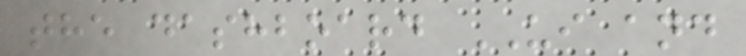the dashboard UI and
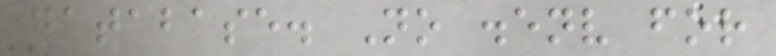database. No .env for
